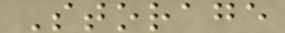Storage
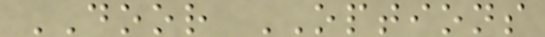DOOR OPTIONS
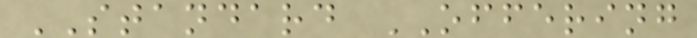STANDARD OFFERING
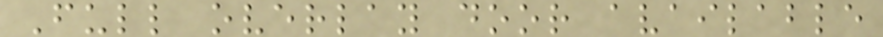Full overlay door available
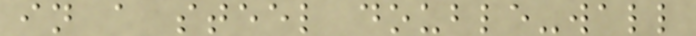in a steel double-wall
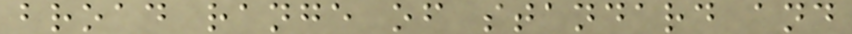broad range of standard and
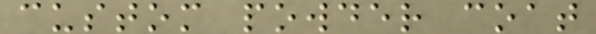custom powder coat
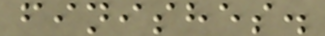finishes.
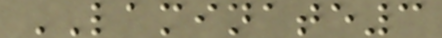LAMINATE3
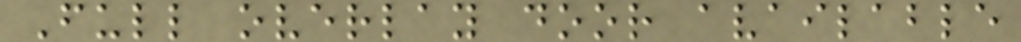Full overlay door available
